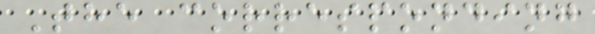The corresponding
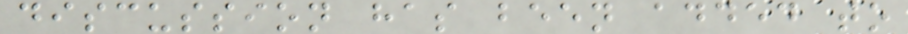discussion has been added to
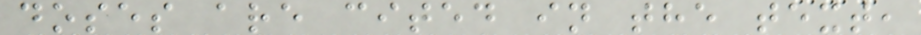doses are cited in the text,
